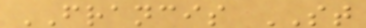FRANCIS ST
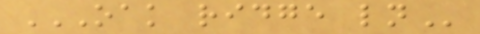OAK RIDGE LN
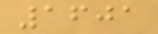1601
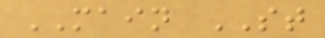MAIN ST
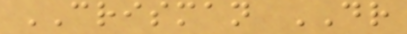CRISMAN DR
